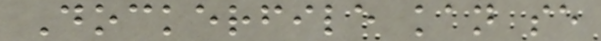Dockerfile kan se
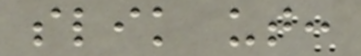slik ut:
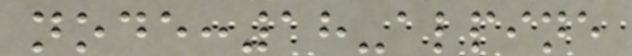node:18-alpine
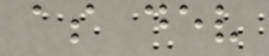as dev
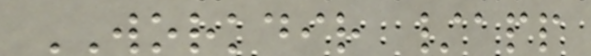WORKDIR /app
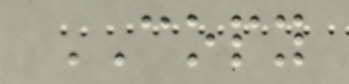COPY
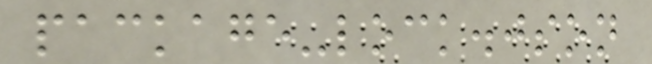package-lock.json
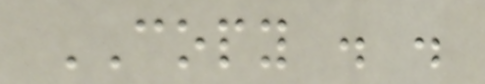COPY . .
